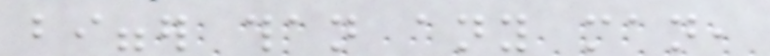bigger than any man,
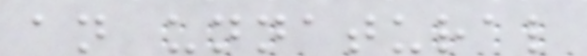an unnatural
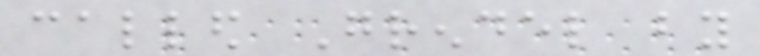called Grendel by
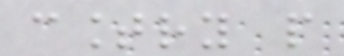country people
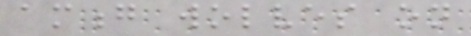among wolves on
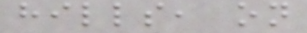hills, on
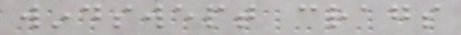windswept crags
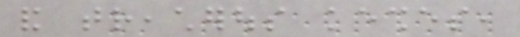and treacherous keshes,
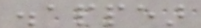disappear
